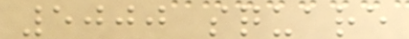5000 square
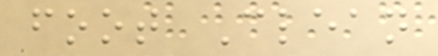foot Clean
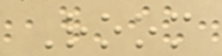Room
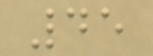45
